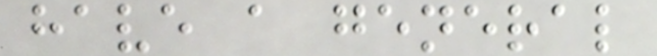have a general
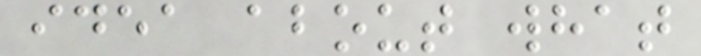idea about what
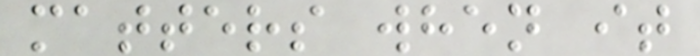matters when it
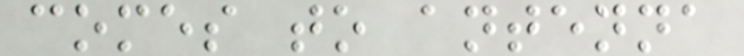comes to antenna
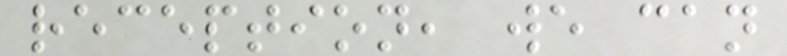reception, we can
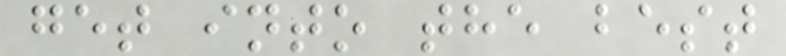get into the best
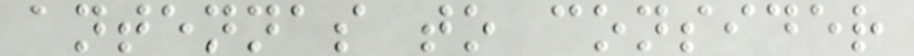antennas to consider
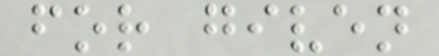for given
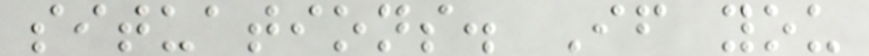situations. If you
